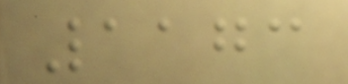1173
